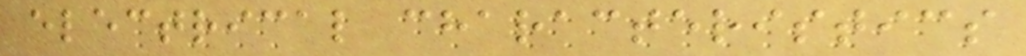electrical characteristics
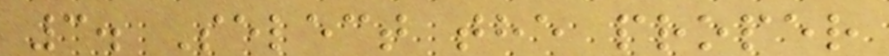3. Select the proper
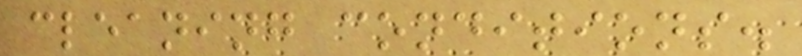cleaning conditions.
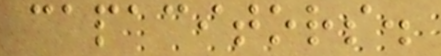capacitors.
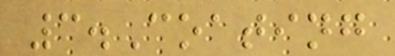3.Coating
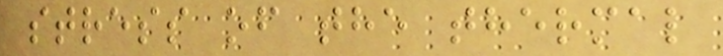stress of the thermal
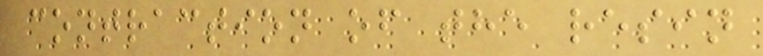contraction of the resin
